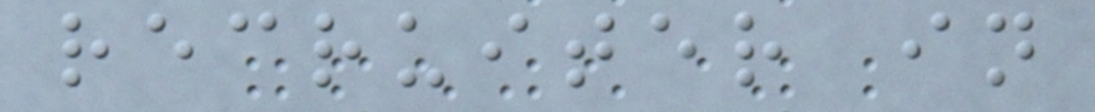recruiter in
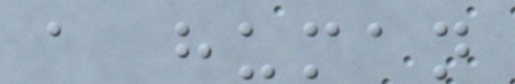a human
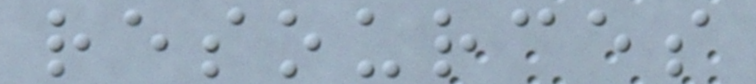resources
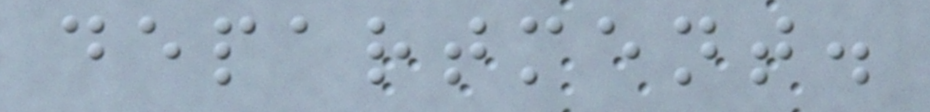department.
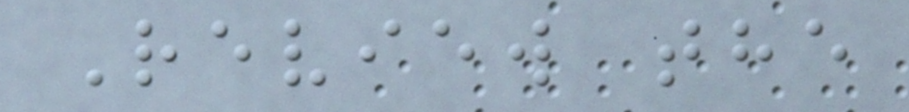Review the
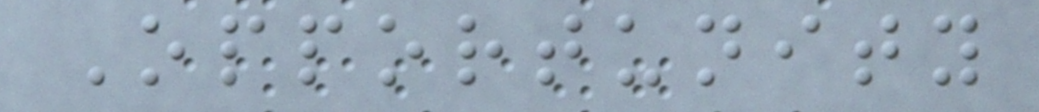Opportunity
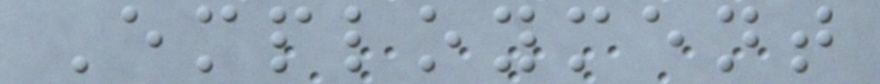Employment
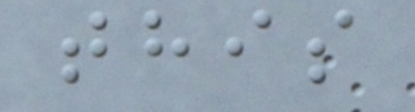this
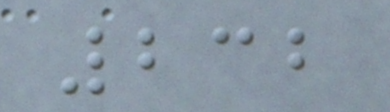232
